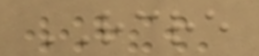RCRE
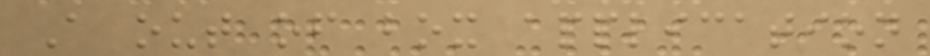A out of box application
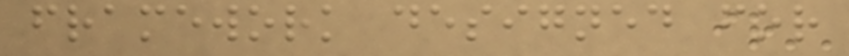framework designed for
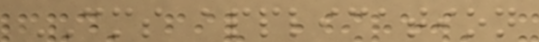CMS application
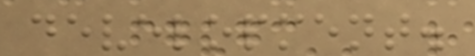development.
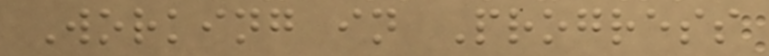Working in Progress
